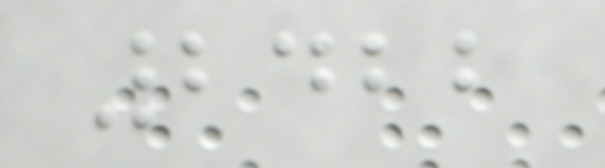2422
